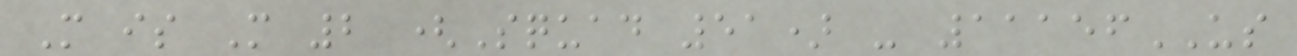More is More 2 (Squad 51) - 11156US
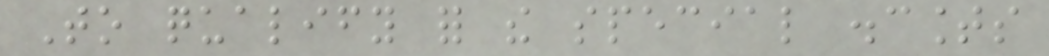To qualify for the special discounts
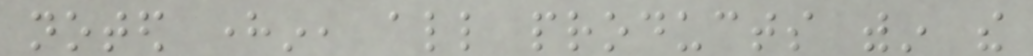noted herein, all products within the
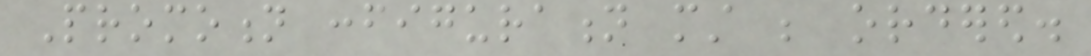Promotion configuration must be ordered.
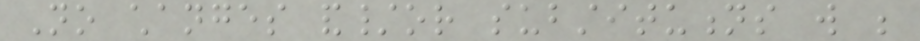No changes and/or substitutions will be
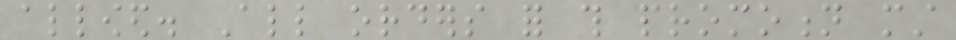allowed. All orders for this promotion must
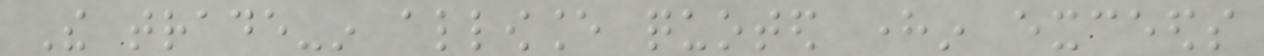The trade-in allowance quoted herein exceeds
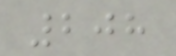208
